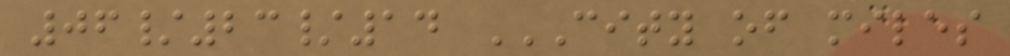06/23/14 CITY OF MILES
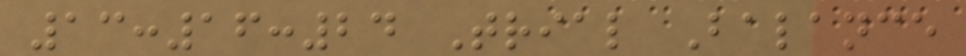13:16:24 Trial Balance
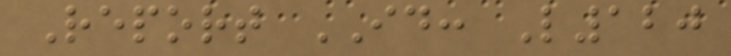Report ID: L120
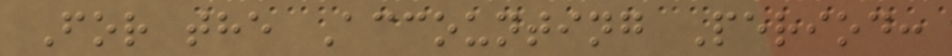For the Accounting Period:
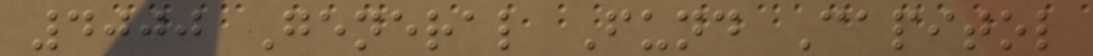4000 General Fund Capitol
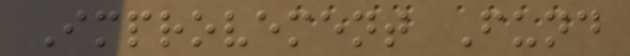Improvement Fund
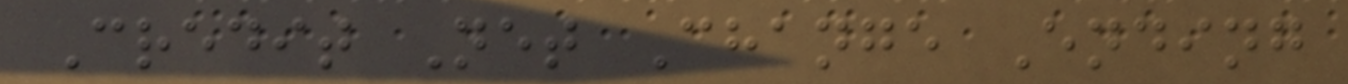Credit Net Change Ending
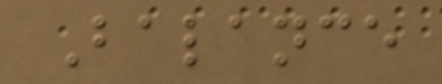Balance
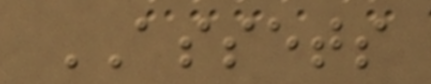ASSETS
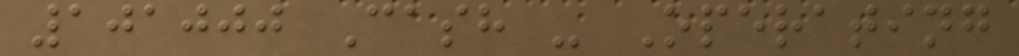101000 Cash - Operating
